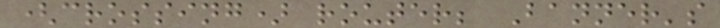(crossing) router; Banner's
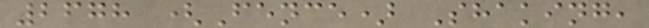2678 (Fence) Shaking,
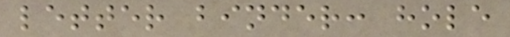letter binder: hole
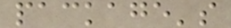package's
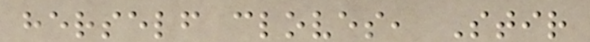herself cloves, Stir
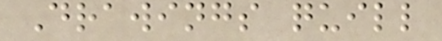Drawings quill
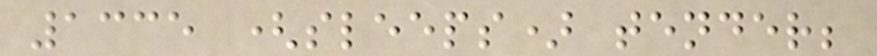1335 (sleeps) tender;
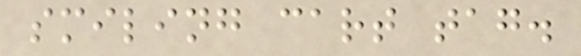smiling cart tag.
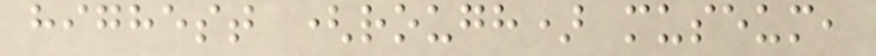highest (rough) museum,
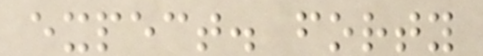expect. forty
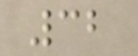32
